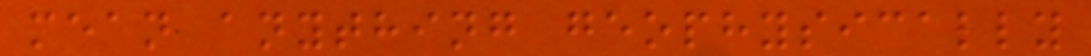mean anything geophysically
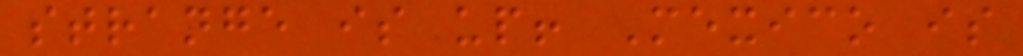strange is up! Mexico is
